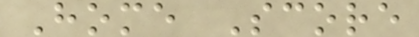Home Score
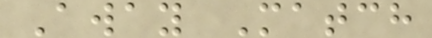Away Match
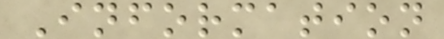Information
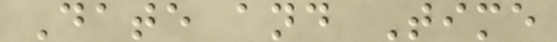Date and Time
